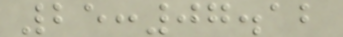25:07.12
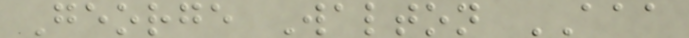George Walton AAA
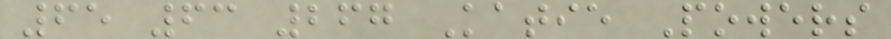65 63 267 Katie Powers
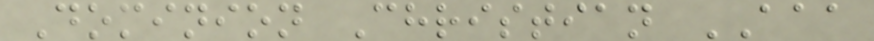Dominion Christian AAA
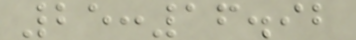25:16.92
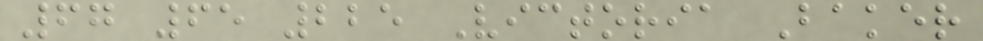67 65 225 Victoria Baker
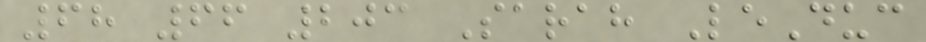68 66 203 Sarah LeDuc
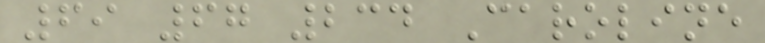69 67 234 Caroline
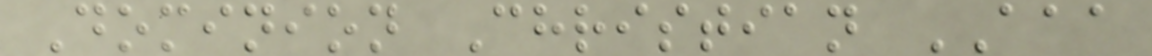Dominion Christian AAA
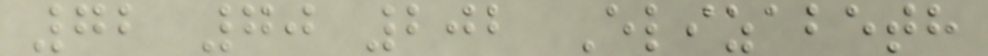72 70 202 Elizabeth
